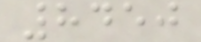8450
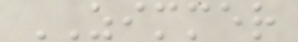ZIMMER
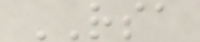RSA
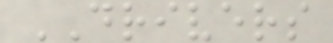DRIVERS
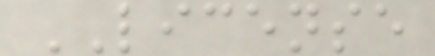LICENSE
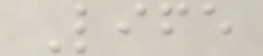Life
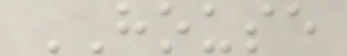HOUSE
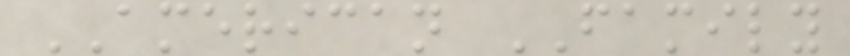AMERICAN FAMILY
